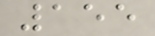155
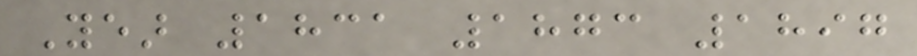Year 1831 1873 1897
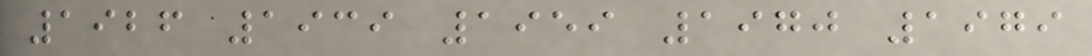1926 1939 1959 1970 1979
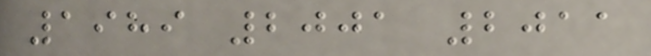1989 2001 2011
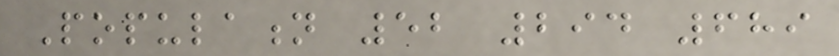Population 52 294 689
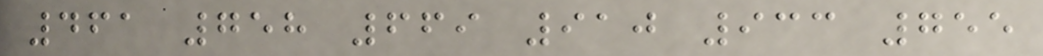461 758 669 910 933 755
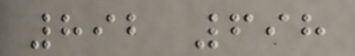892 698
